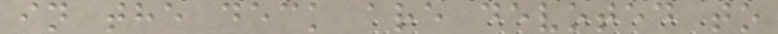in the deck are devoted to
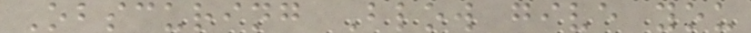Obscuring Blow give you
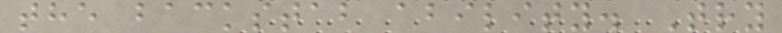the backstab ability. Try
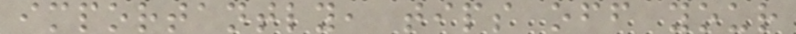importantly, tips off your
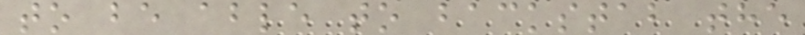to be able to backstab the
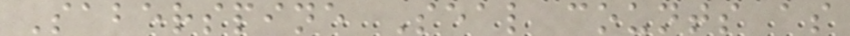Saberspine Seal counts as
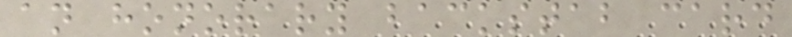an honorary backstab card
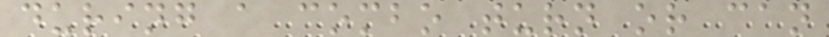during a combo turn or can
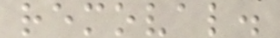removal.
